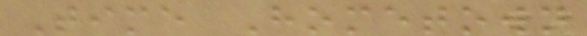Time Hometown
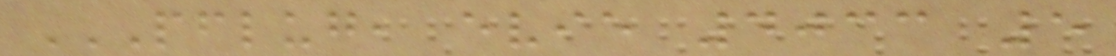PFLUG, EVIE 4033 5
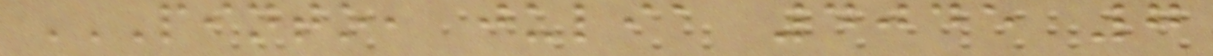PINTO, JULIA 4045 7
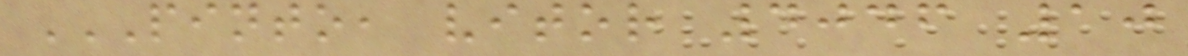PINTO, VITOR 4046 10
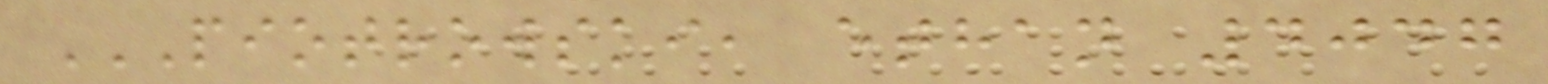PIOTROWSKI, ETHAN 4047
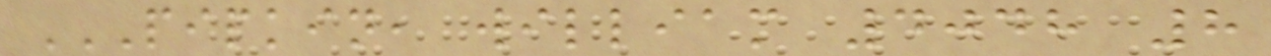PIPKIN, WILLIAM 4048 8
